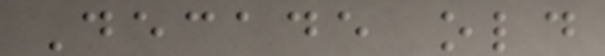Decade old
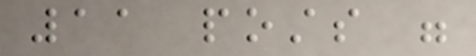11 posts were
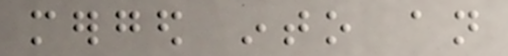merged into an
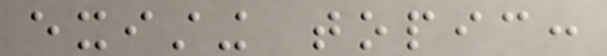existing topic:
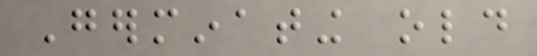Germinating old
